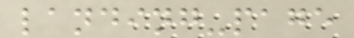landing-page
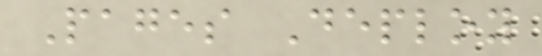Pages Deploy
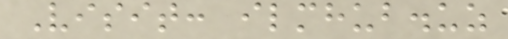Visit: ilmhub.uz
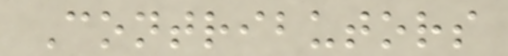Contributors
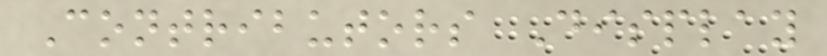Contributors Display
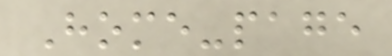Home-page
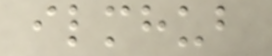ilmhub
